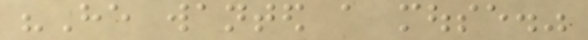"He wanted a mouse."
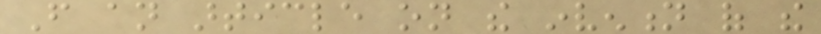From an article on the invention of the
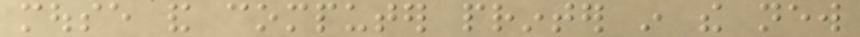mouse and computer printer in the new
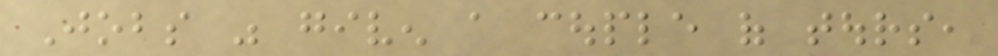Jobs was given a couple of tours,
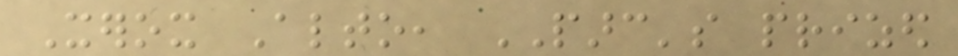Xerox Alto, PARC's prized
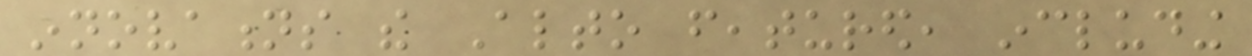innovations the Alto featured, including
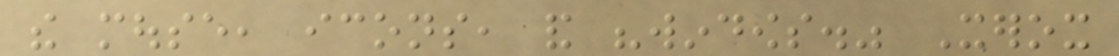the mouse, icons, and "windows." Xerox
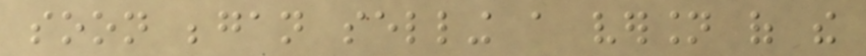soon began selling a version of the
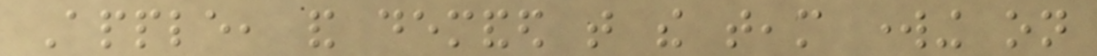Apple, and demanded that the team working on
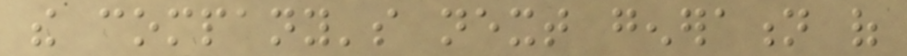the company's next generation of
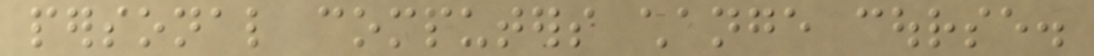personal computers change course.
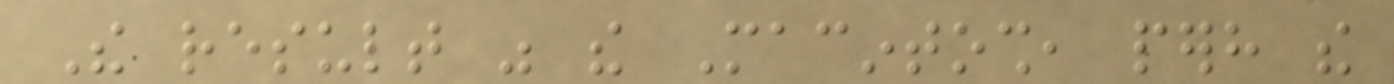The result was the Macintosh, perhaps the
